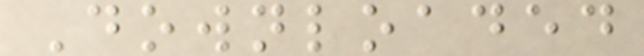Downloaded
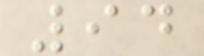94
